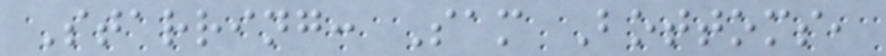Starring: Sam Bottoms,
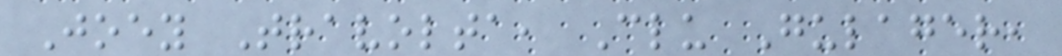Joey Travolta, Clu Gulager,
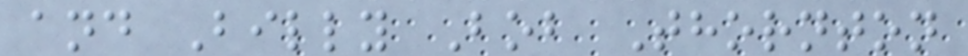and Billy Bob Thornton
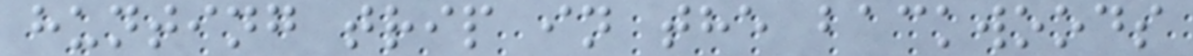hunting trip in the backwoods
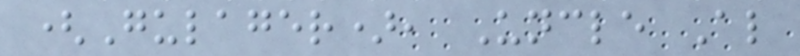(Gulager), Uncle Al
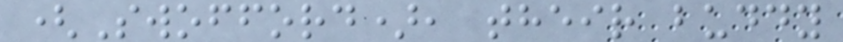(Swofford), their buddy
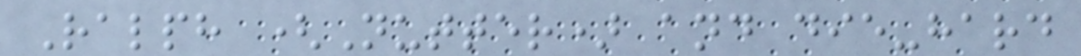Ralph (Nutter) and die-hard
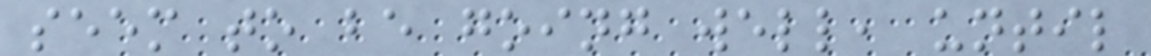seem to be going well, until
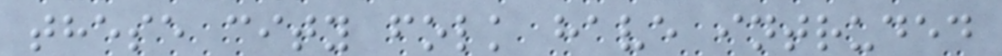these city folk have intruded
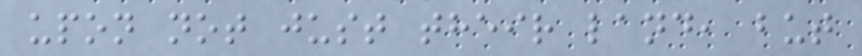upon not just their land, but
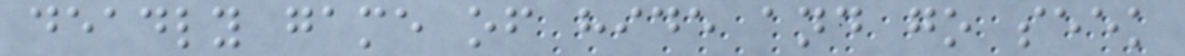deadly game of hide and go seek
